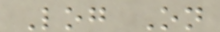Log On
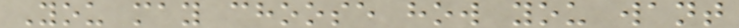You may choose how you want
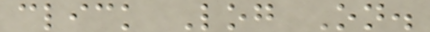click Log On.
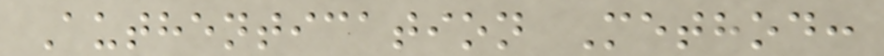Authentication Method:
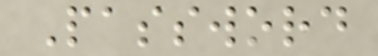Password
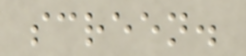screen.
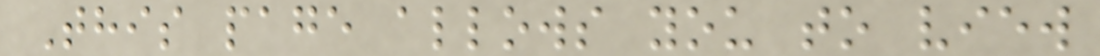This page allows you to view
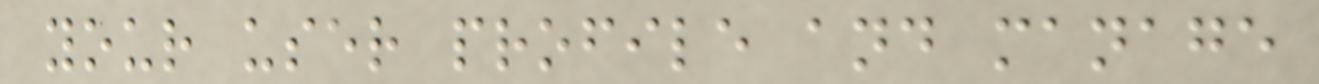your user profile and manage
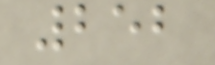252
